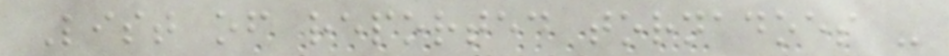List of reported tornadoes -
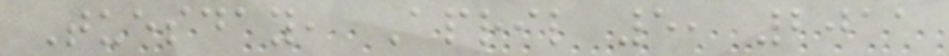Tuesday, April 5, 2011
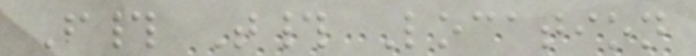F# T# Location
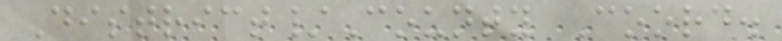District/County Coord.
